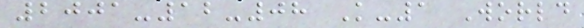2001-12-08 K-1 World
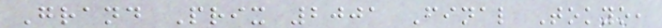Grand Prix 2001 Final Tokyo,
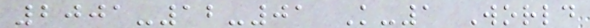2001-12-01 K-1 World
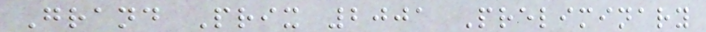Grand Prix 2001 Preliminary
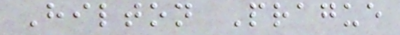Hilton Prague
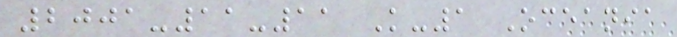2001-11-11 K-1 Oceania
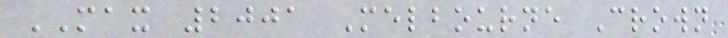MAX 2001 Melbourne Crown
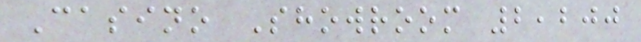Casino Showroom 2,200
